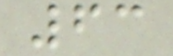63
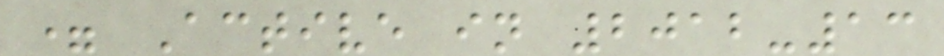= Active in 2012-13
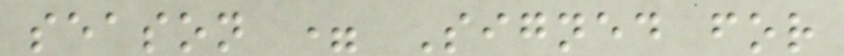season = Signed for
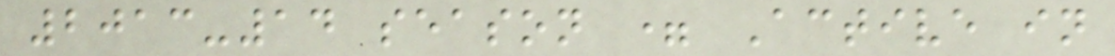2013-14 season = Active in
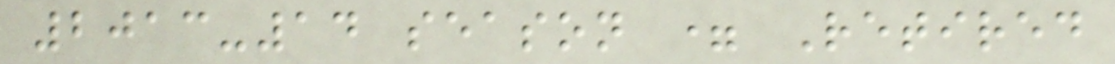2013-14 season = Retired
